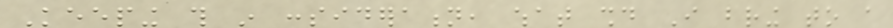Keeping this in consideration, what should I bring to a
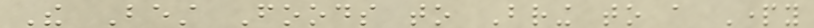The Best Foods to Bring to a Party
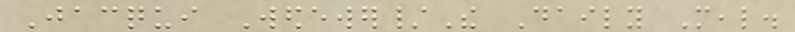Jacqui Wedewer/The Daily Meal.
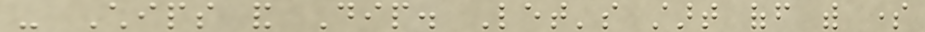- Chips and Dip. Let's start off with some
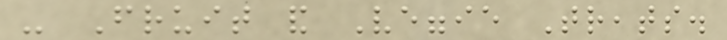- Fruit and Veggie Treats.
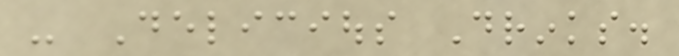- Delicious Drinks.
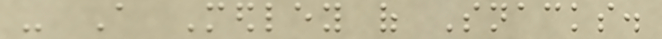- A Medley of Snacks.
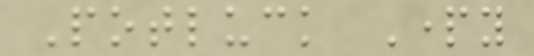Potluck Party
